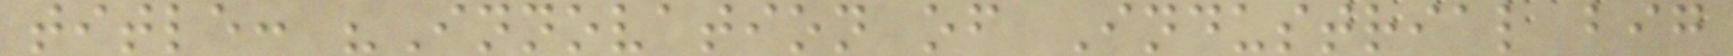title: "Innovation of Industrial big
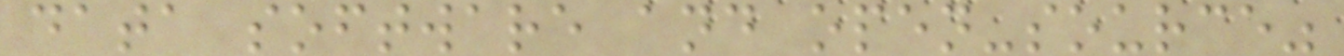data software and open-source"
